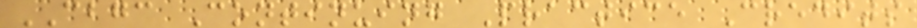CBGC Continuing Practice Credits
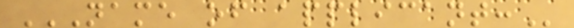NAME OF APPLICANT:
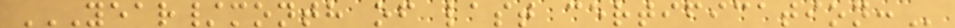YEAR/MONTH OF LAST CERTIFICATION:
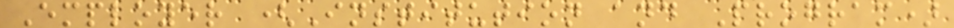Employer (Institution and Program)
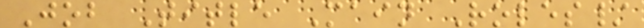Job Title Main Roles/
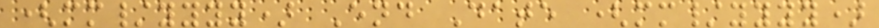(mm/yyyy) End Date (mm/yyyy)
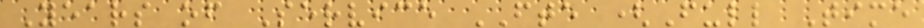Years of Service FTE (Full Time
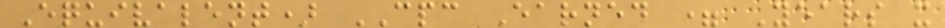Equivalent) CPC Earned = Years x
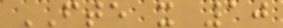FTE x 10
